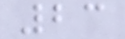23
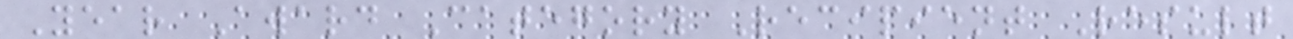Year Award Category Recipient Result
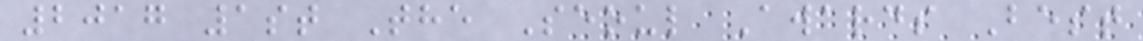2017 1st The Seoul Awards Best
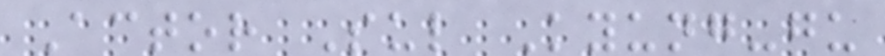Actor Sul Kyung-gu
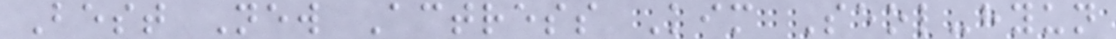Best New Actress Kim Seol-hyun
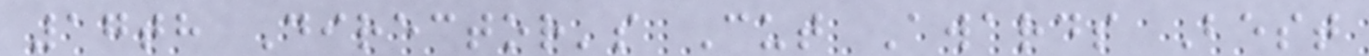17th Director's Cut Awards Best
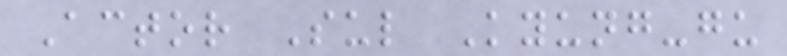Actor Sul Kyung-gu
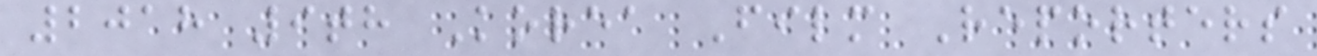2018 9th Korea Film Reporters
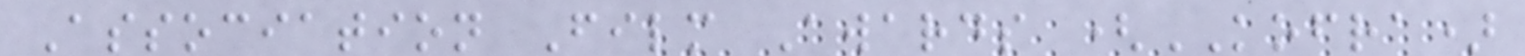Association Film Awards (KOFRA)
